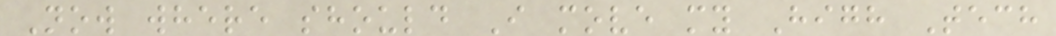Now where should I move my High Tech
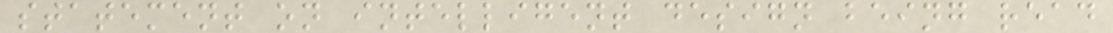statement on intelligent design being read
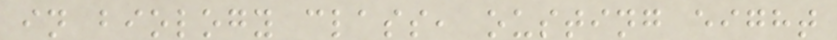in biology class, ousting eight
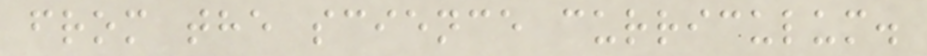from the science curriculum.
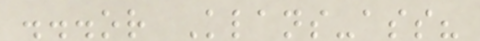...or Klans-ass?
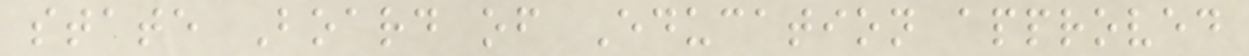state Board of Education approved
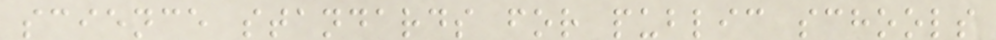science standards for public schools
